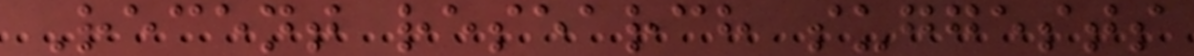Recent research suggests
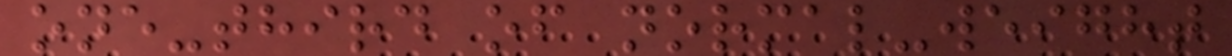one-third of normal-weight
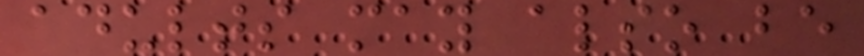adults may also be
